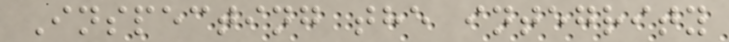Inspecting the integrity
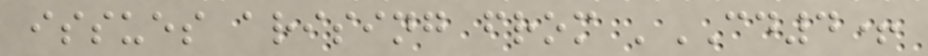issues arising from 'CD4+
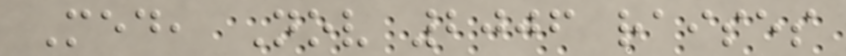Med, Nov 2006 raises
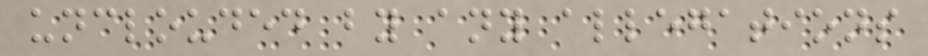unclouded by any allegations
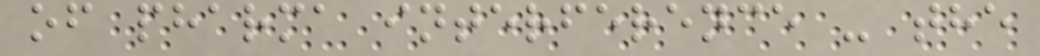of pharma interference - the
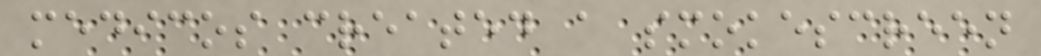medicos created a smokescreen
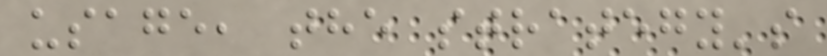usage, the strategy's
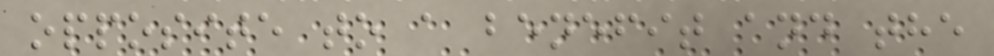opposite to a benefit and the
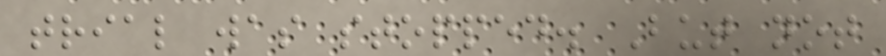trial was stopped. But not
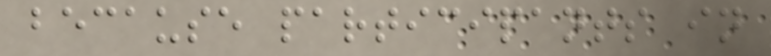because participants in
